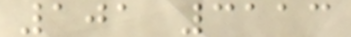101 3113
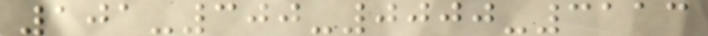101-300-0000-3113
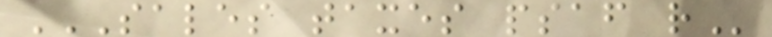SALES TAXES PSAF R
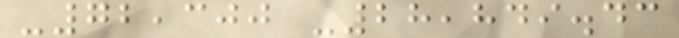-72,300 -28,849.43
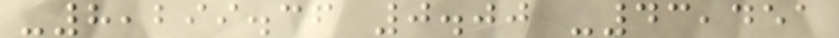-8,299.36 0.00 -43,451
